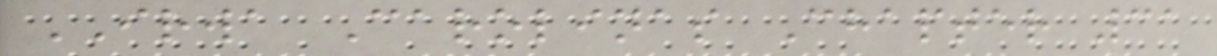IRWA Carolinas Chapter 31
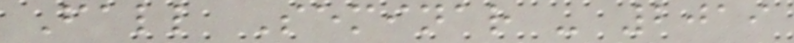Fall Seminar - 2019
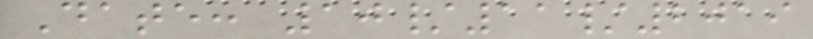Date: 10/11/2019
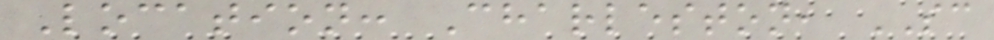Location: Charleston, SC
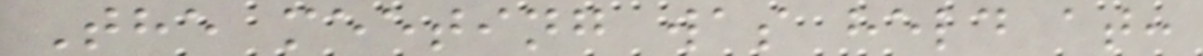The meeting was held at:
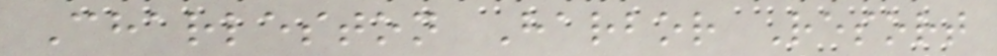Charleston Harbor Resort
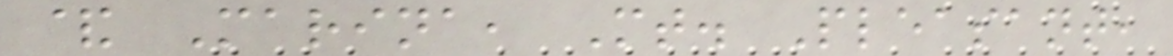& Marina, Mt. Pleasant,
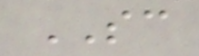SC
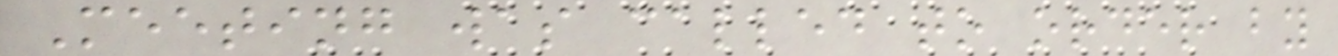Meeting was called to order by
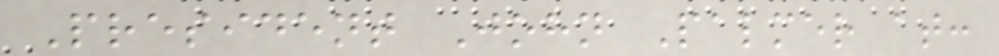President John Palmer at:
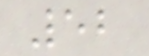52
